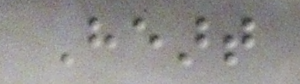Heart
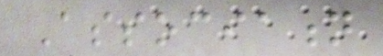Association
